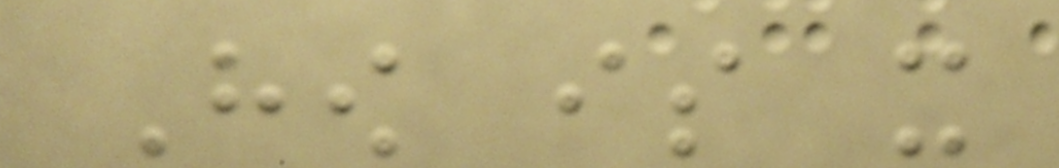How is it
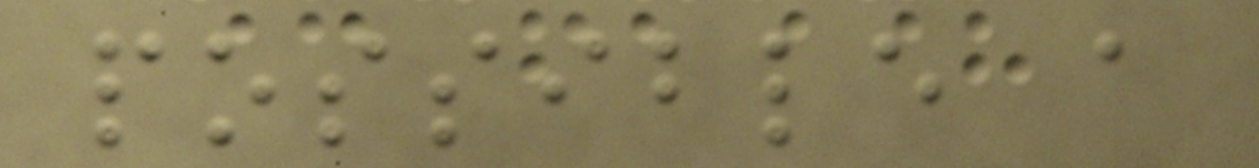possible a
